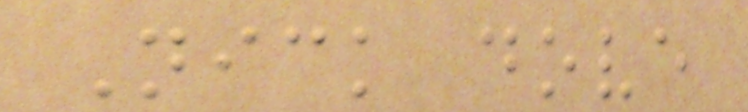Nick dove
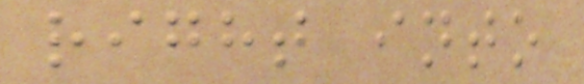right into
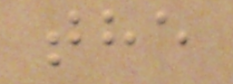the
